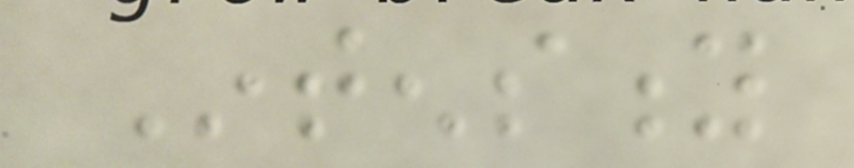Intensity
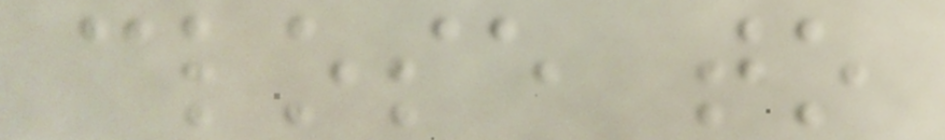close to
